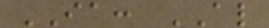IA: AL
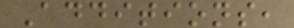Additions,
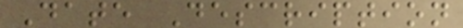Date Description
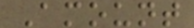Amount
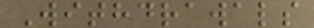Withdrawals
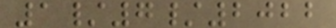1/7/2022
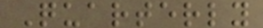Quarterly
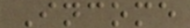Income
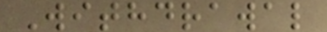Withdrawal
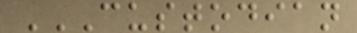CUSTODIAN
